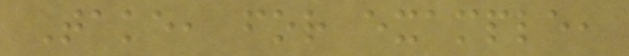Take, for example,
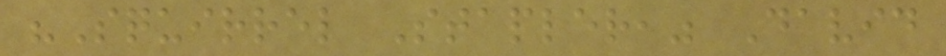"Squirrel Stapler," David
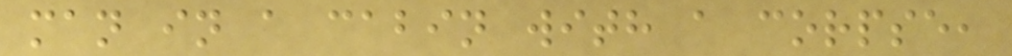man in a cabin with a corpse,
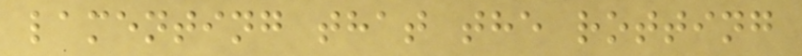lamenting that the rotting
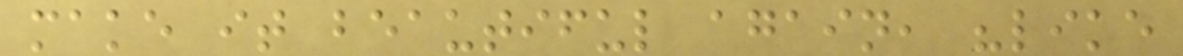make it beautiful again, "like
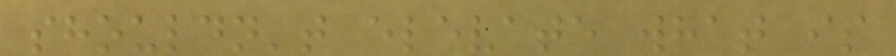shouldn't elevate what is
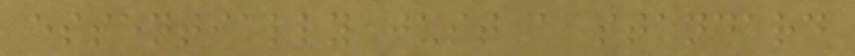essentially just a standard
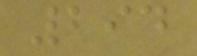294
